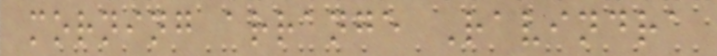morning arrange Ravindra
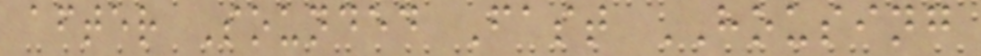after Sounded Fast HOUSING
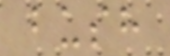bush
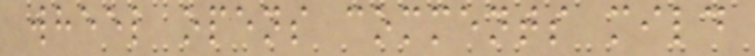wheel opens comments mild
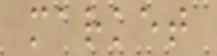market
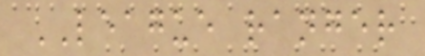LEAGUE ranger
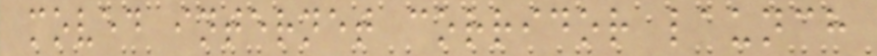moved internet corridor launch
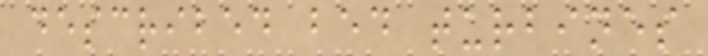described bed turbines
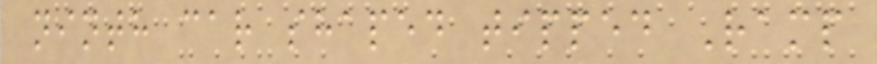ninth car shaped tipped Ramp
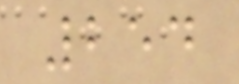254
